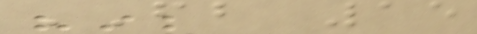FB 15
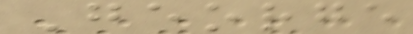George
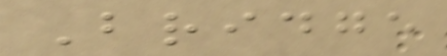Bridge
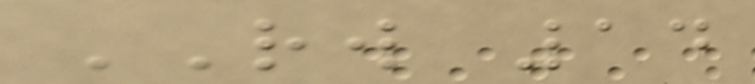RW 14
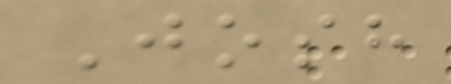Josh
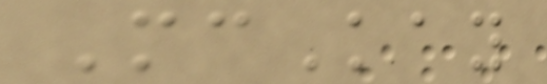McKay
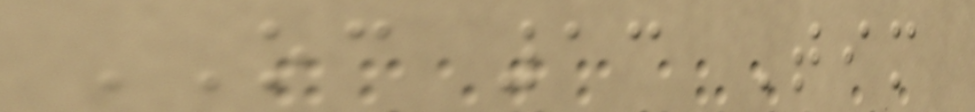OC 13 Tim
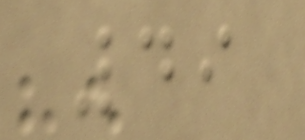49
